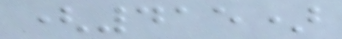(415)
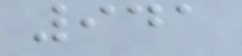941
